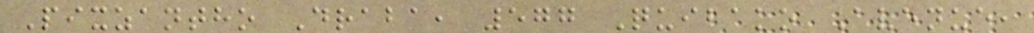Pixzantho Draba, 577 Quibako Avenue,
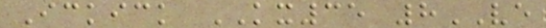Ickick KX35 8VE
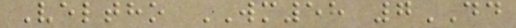Veltho WM58 7DD
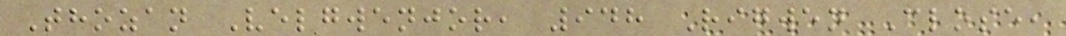Thozan Velgwenjor, 948 Rigwen Close,
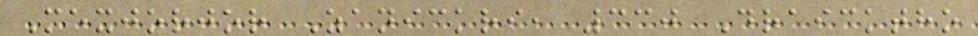Mexjorjor Zanickri, 330 Draicktho
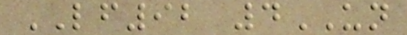LF92 4UN
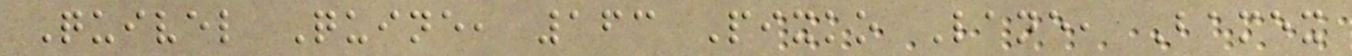Quivel Quine, 163 Pixko Lane, Bamex
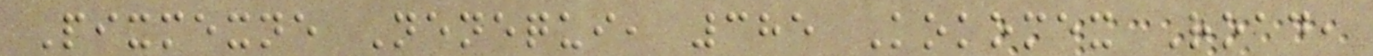Pixmexne Nenequi, 385 Kokomex Road,
